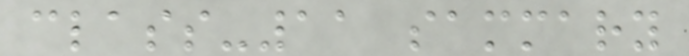class-11 sammary
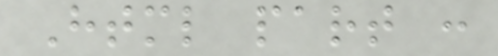Html part :
